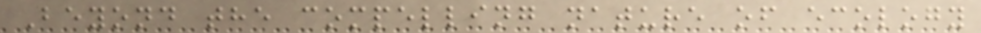Beyond the compelling nature of ecology
